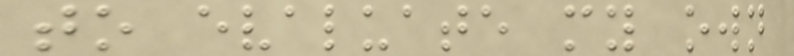to evaluate my own
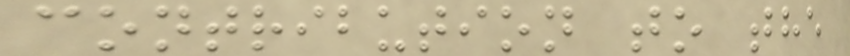contribution to the
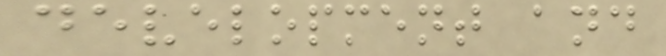development and
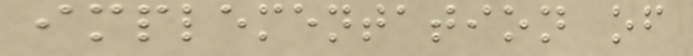implementation of
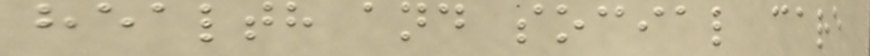health and social care
